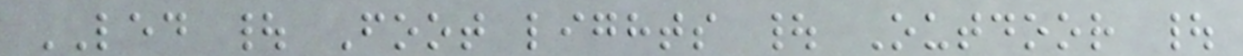LED | Foot lights | Outdoor |
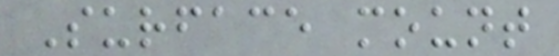Surface mount
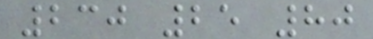230 25 80
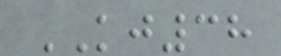KJ38
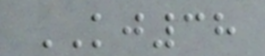KJ38
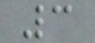3
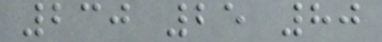230 25 80
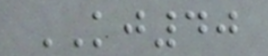KJ40
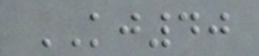KJ40
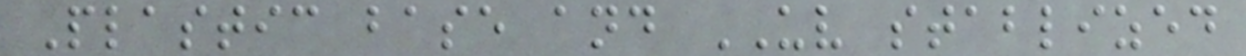Plastic base and UV stablized
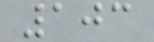103
